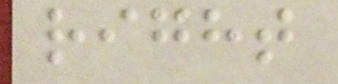right
